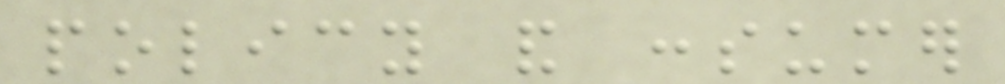policy and consumer
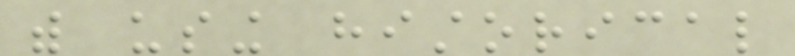with using historical
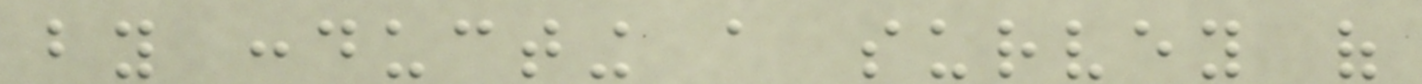by conducting a survey of
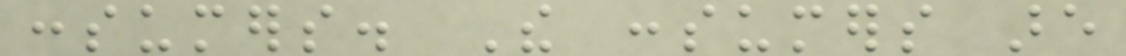consumers. The consumers are
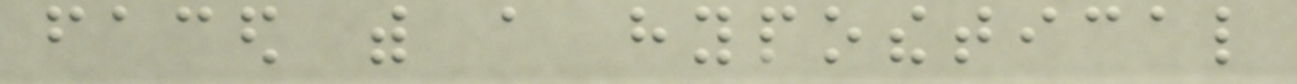faced with a hypothetical
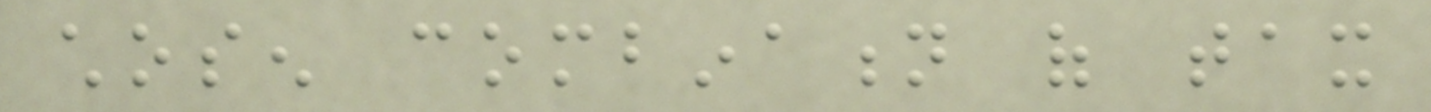chosen combination of tax
